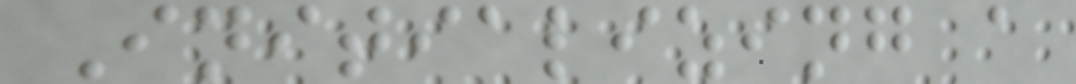Initializing a
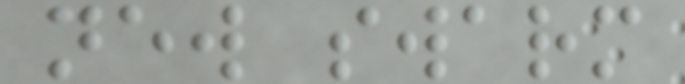new swarm
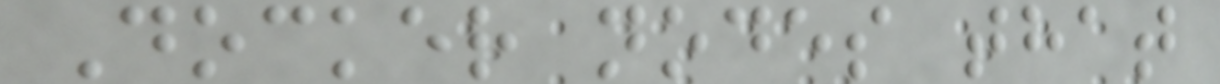Docker nodes that
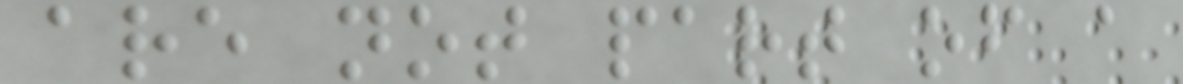are not part of a
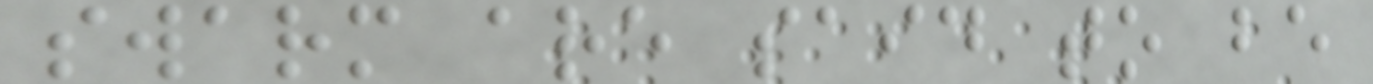swarm are said to be
